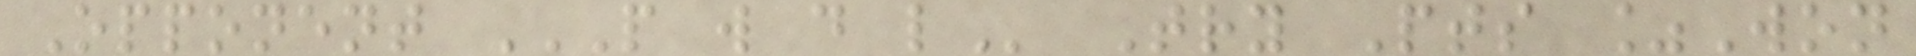Opponent P W D L Try Pts %Won
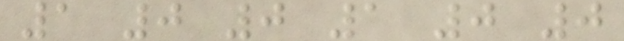1 0 0 1 0 0
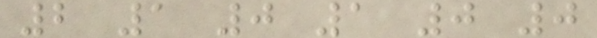2 1 0 1 0 0
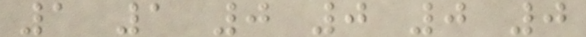1 1 0 0 0 0
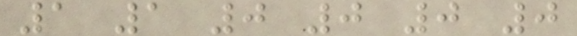1 1 0 0 0 0
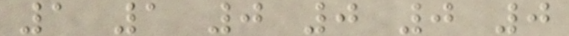1 1 0 0 0 0
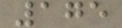175
